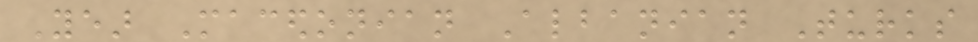Year Macedonian Albanian Turks
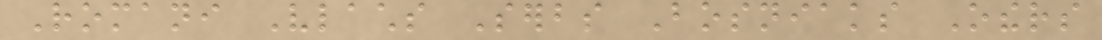Romani Vlachs Serbs Bosniaks Others
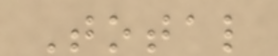Total
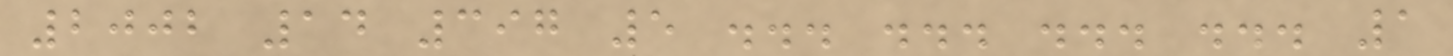2002 14 397 5 ... ... ... ... 1
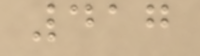417
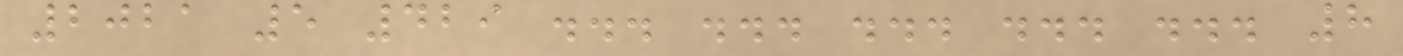2021 5 429 ... ... ... ... ... 8
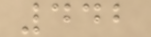442
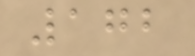172
